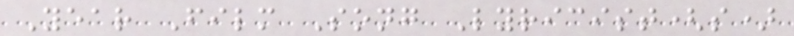Year Film Song Lyricist(s)
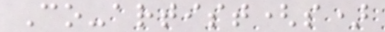Co-artist(s)
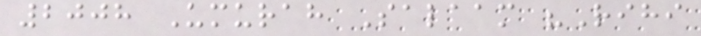2008 Umurah Salaam "Rihi
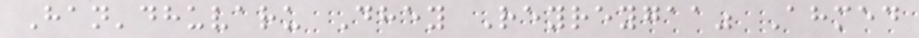Han'dhuvaru Dhey Reyreygaa" Ahmed
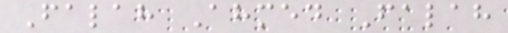Falah Ahmed Falah
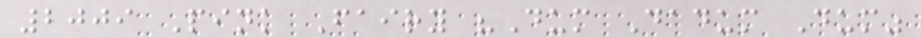2009 Pink Fairy "Dum Dadum Dum"
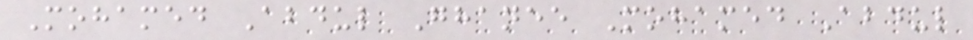Mohamed Abdul Ghanee Mohamed Abdul
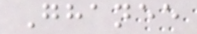Ghanee
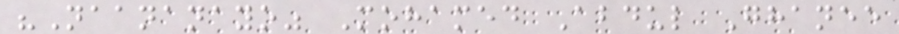"Naananayo" Mohamed Abdul Ghanee
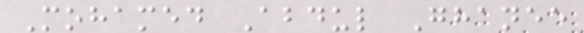Mohamed Abdul Ghanee
